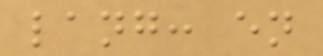lang: en
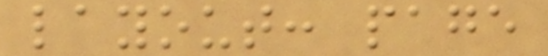layout: page
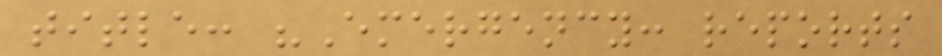title: "Emergency: reports
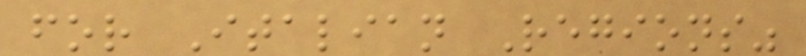for Italian Regions"
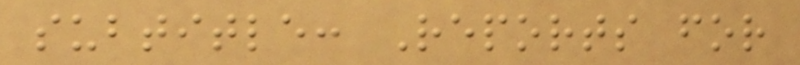subtitle: Reports for
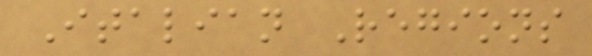Italian Regions
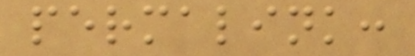permalink:
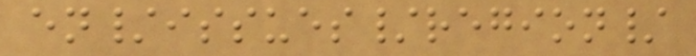en/issues/region/
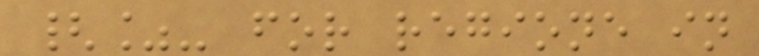{%- for regione in
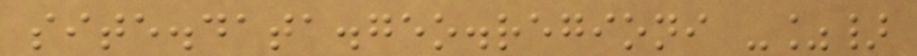site.data.geo.regioni -%}
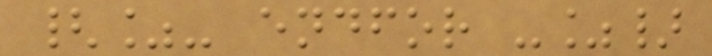{%- endfor -%}
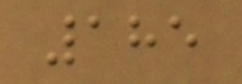185
